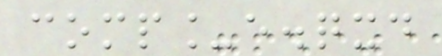comp_e.qxd
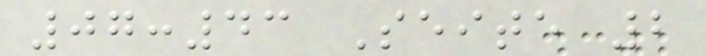07:43 Seite 2
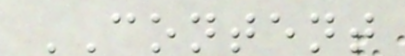CONTENT
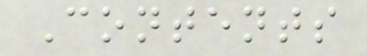Contents
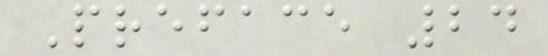Preface 24
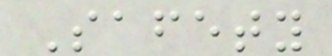Safety
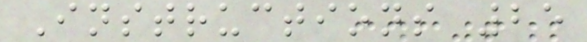Instructions 25
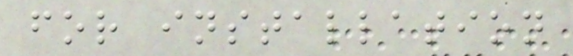for installation
